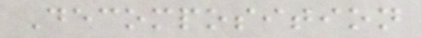Decomposition
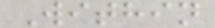Within
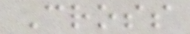Cross
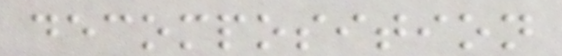decomposition
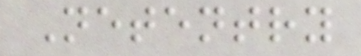Netentry
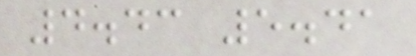4.43 5.41
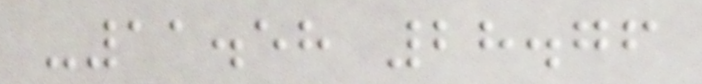-11.58 28.76
